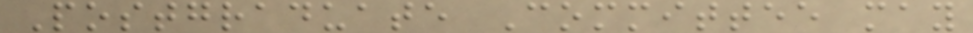Postgraduate Committee may
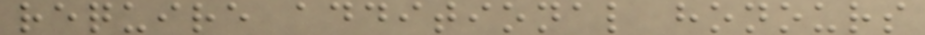require additional honours
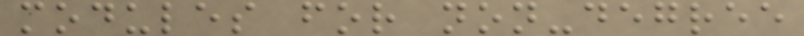modules for non-degree
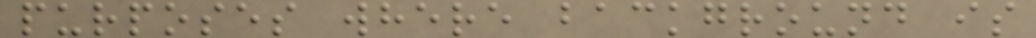purposes where background is
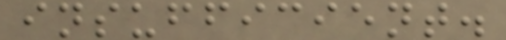insufficient.
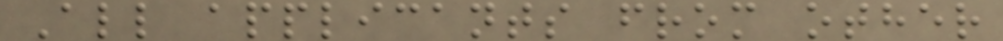All applicants from other
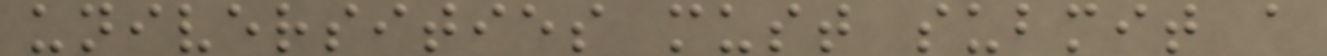universities must submit a
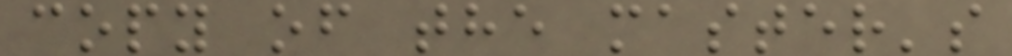copy of the master's
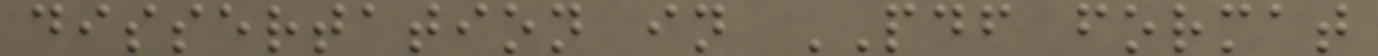dissertation in PDF format
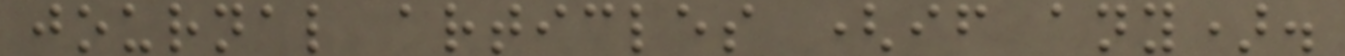journal articles (if any).
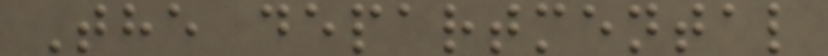The departmental
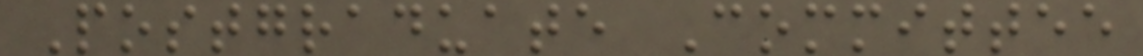Postgraduate Committee
